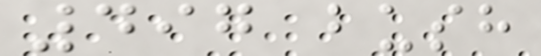497 bush
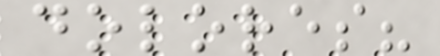dolores?
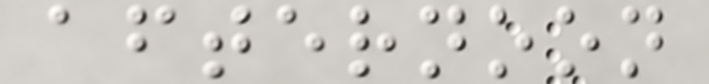afternoon
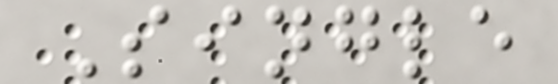Single
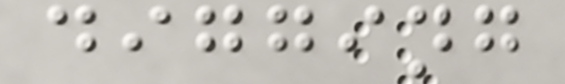digging
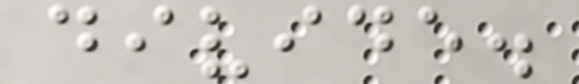divide.
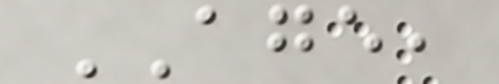AGE,
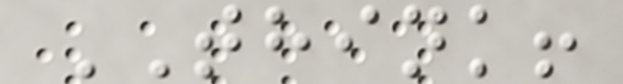THINK!
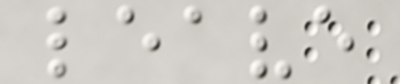leave
